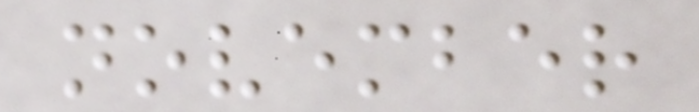november
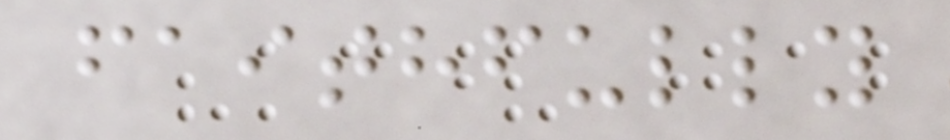faithfully
